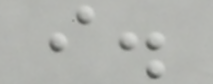i.
